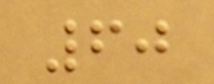60
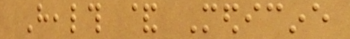Health & Medicine
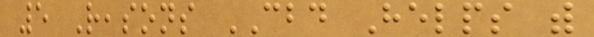5 Reasons CBD Helps with
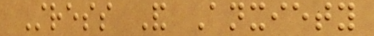Stress And Anxiety
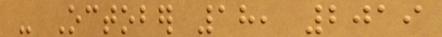- October 18, 2019
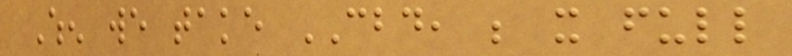When we take CBD, be it full
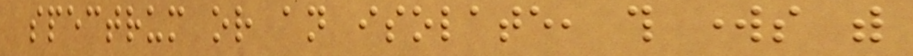spectrum or an isolate, this works with
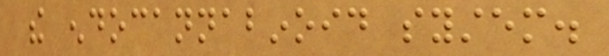the endocannabinoid system.
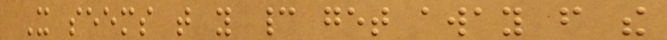It seems that you cannot get away from the
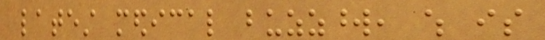latest medical buzzword, which is
